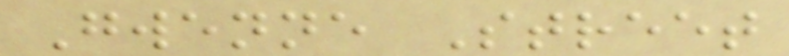Gwenne Street
